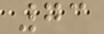73
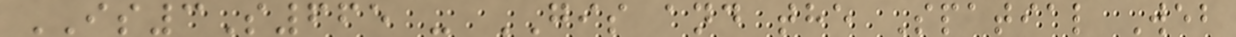IS3S665 - GIS and the Spatial Web
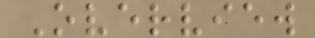Overview
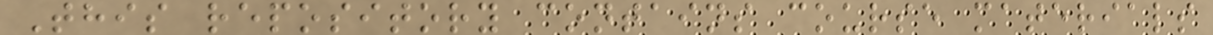This repository contains course materials
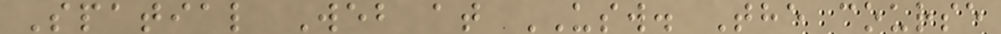Spatial Web at USW. The course
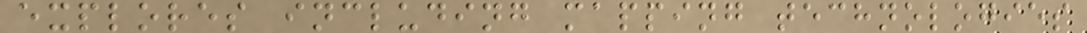explores including mapping technologies
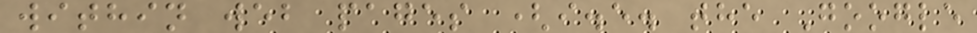within web pages (i.e. the Google
